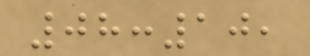08:10,
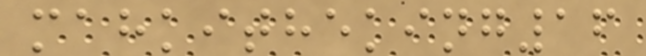mahkitheking16
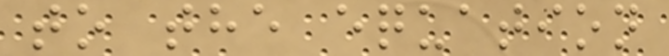to the equation
